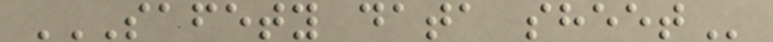SAFETY DATA SHEET
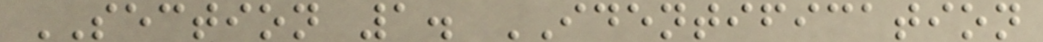SECTION 1. IDENTIFICATION
